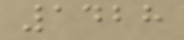1428
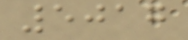5017
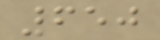650
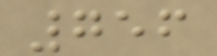756
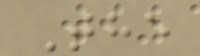The
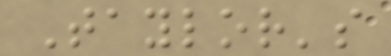Taylor's
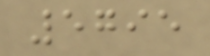5795
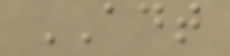ADT
